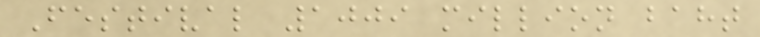Festival 1009 million baht
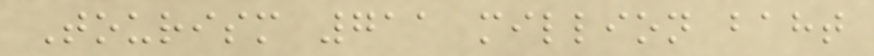Tourism 711 million baht
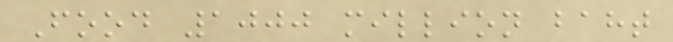Food 1000 million baht
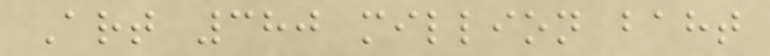Art 380 million baht
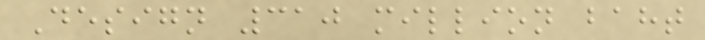Design 310 million baht
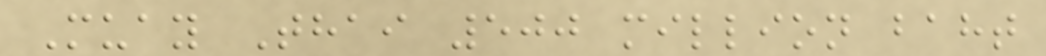Muay Thai 500 million baht
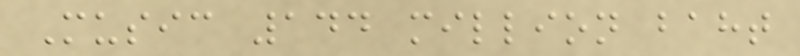Music 144 million baht
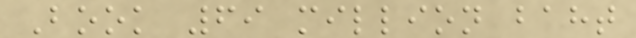Book 69 million baht
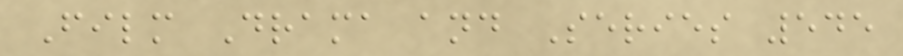Film Drama and Series 545
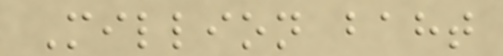Million baht
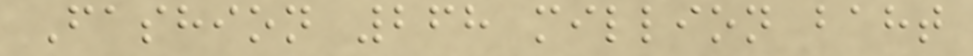Fashion 268 million baht
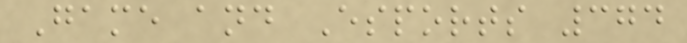Game and Esports 374
